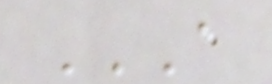A
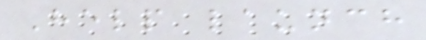Help launch
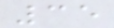35
